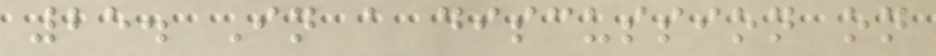25. In a discussion on
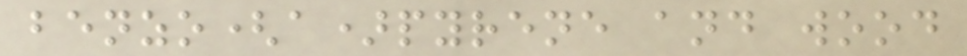benzo(a)pyrene and wood
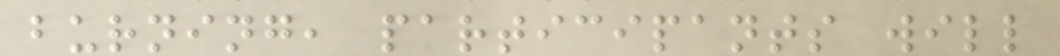burning, participants will
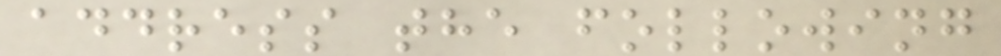address the following
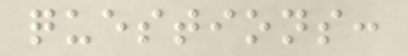questions:
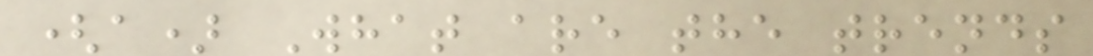(a) What are the trends
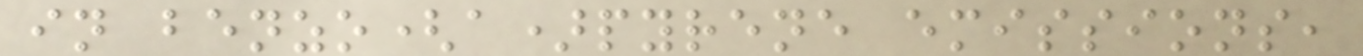in benzo(a)pyrene emissions,
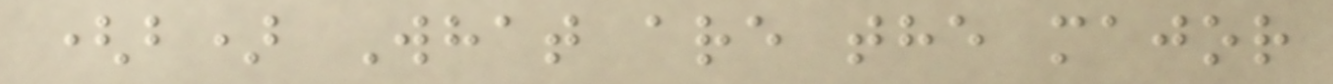(b) What are the major
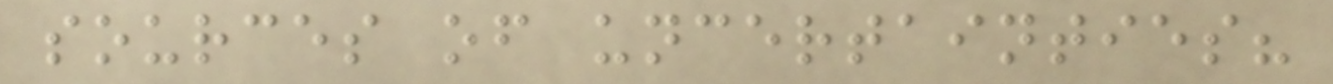sources of uncertainties?
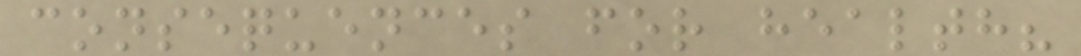consequences for health?
